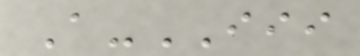A-III
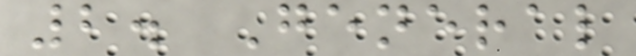2. General
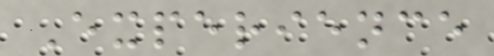Experience
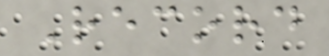Record
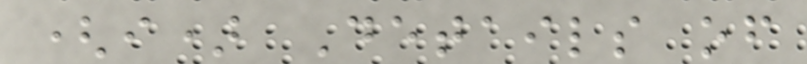(i) Details of
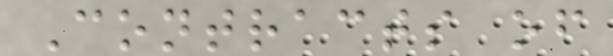Contracts of
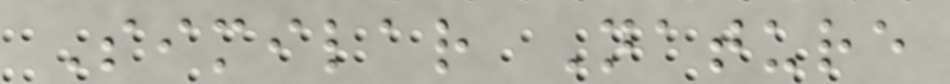Similar Nature
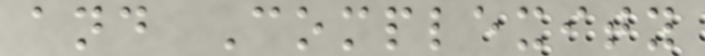and Complexity
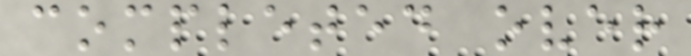completed over
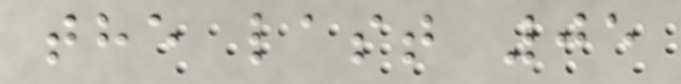the last 05
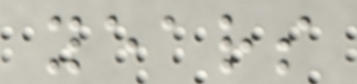years
